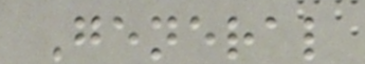General
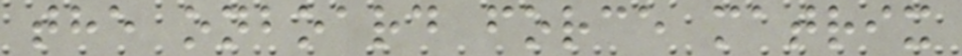the onboard force matrix
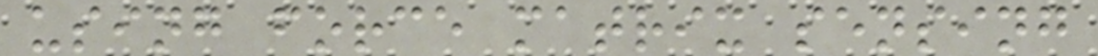using force matrix sensing
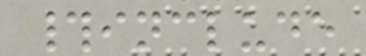#include
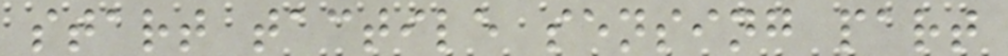start tactile sensing part
